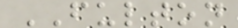FULTON
